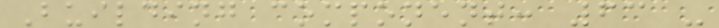Building component: 63 -
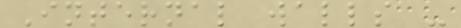Internal walls -
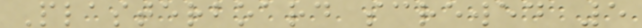Plasterboard screwed 5
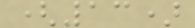(13)
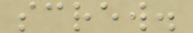screw.
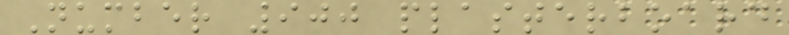Number 900 plasterboard
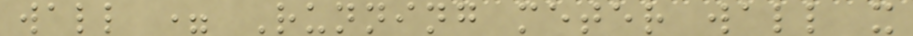wall = Running meter wall x
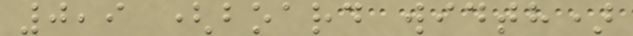0,9 (board width)
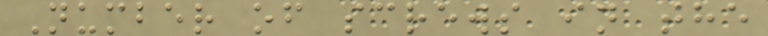Number of screws in the
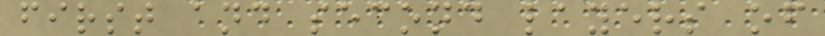first and second layers of
